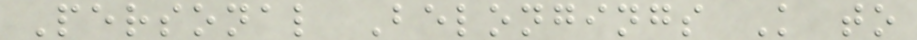Personal Belongings K to
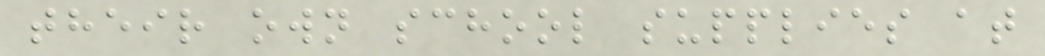their own school supplies at
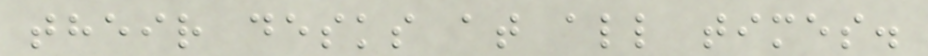their desks at all times.
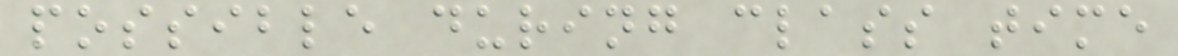possible during class time
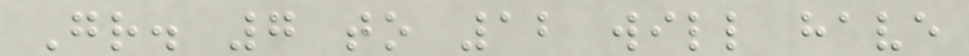Gr. 7 to 12 will have
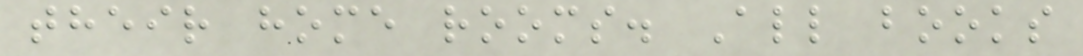their home rooms. All books
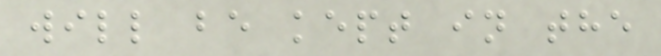will be kept in the
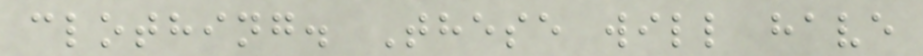clothing. These will have
